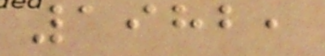1982,
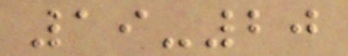19-20
